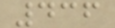436
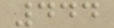444
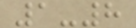1-8
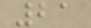21
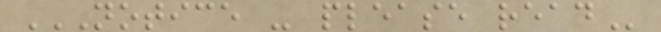NOTICE - PLEASE READ
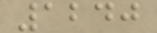1240
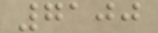7100
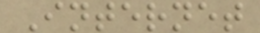Internet
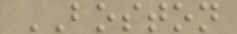BOSTON
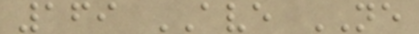169 AVE NE
